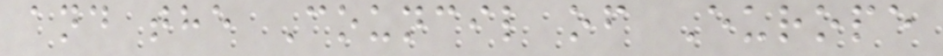and the Council of Europe
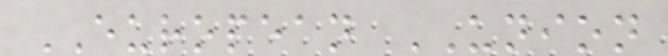EUROPEAN UNION
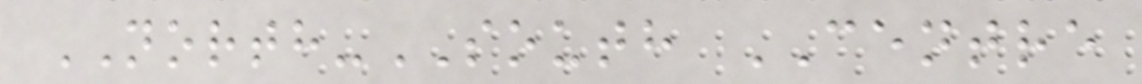NORTH-SOUTH CENTRE
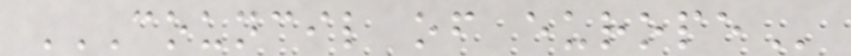COUNCIL OF EUROPE
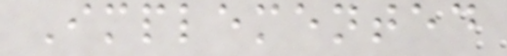Implemented
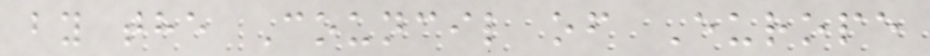by the Council of Europe
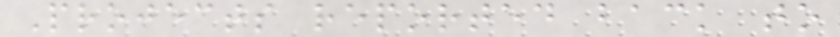Projects reported back to
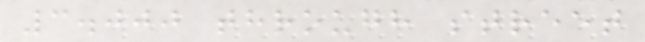3.000 through street
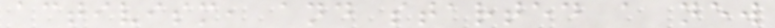activism, and started a new
